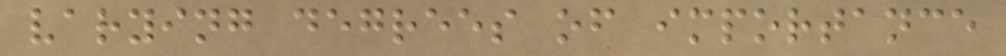varying degrees of importance
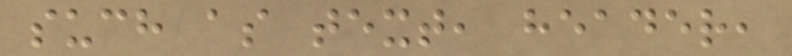such as text, header,
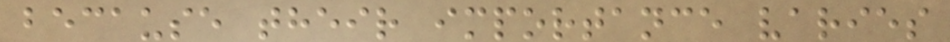because their importance varies
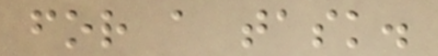for a task.
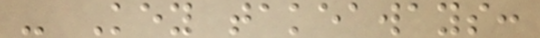- Key takeaways:
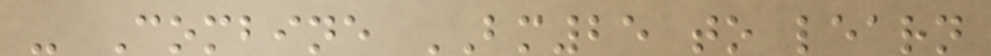- Combine BM25 to learn
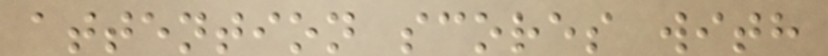attention scores with
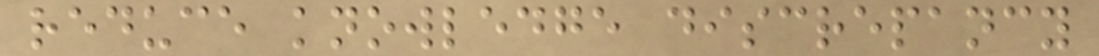reduce knowledge discrepancy
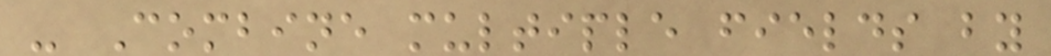- Combine multiple fields by
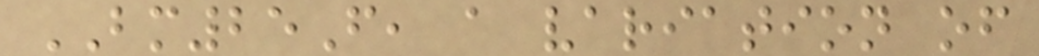BM25F, a variation of
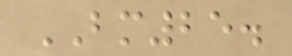BM25.
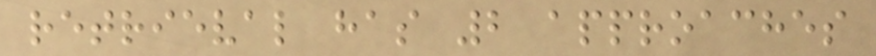retrieval has 2 approaches
